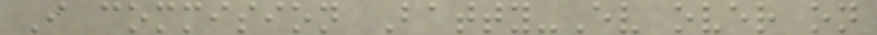I commision Batty-Ev over on
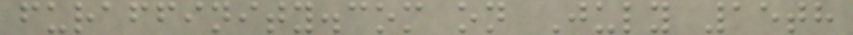furaffinity.com on July 15th
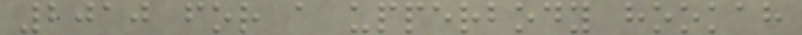2010 for a upperbody hookah
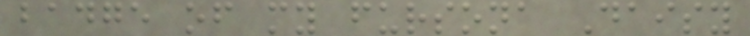badge of my fursona Daisy
